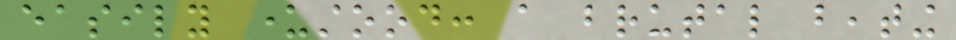easily understood: a brutal beating
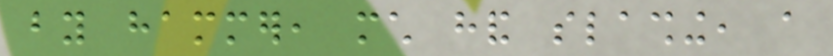by hammer, much hand slashing, a
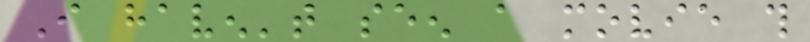I haven't seen a movie this
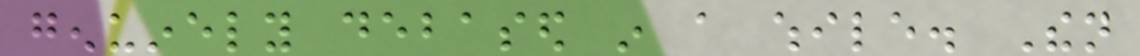genuinely debased in a while. Then
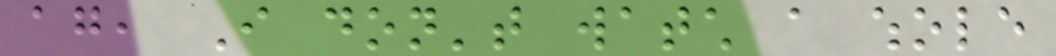again, I don't watch a whole
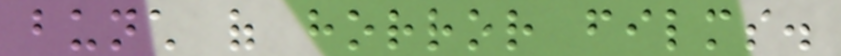bunch of horror films.
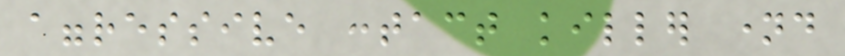aggressive contact killer named
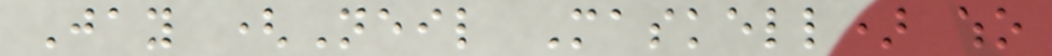Jay (Neil Maskell) who
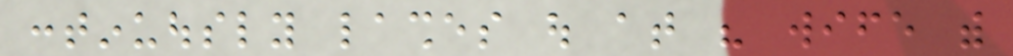continuously lashes out at his wife with
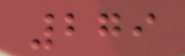279
